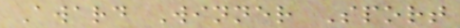Award Winner Sport
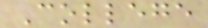College
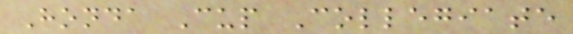Honda Cup Collegiate
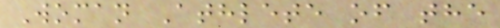Woman Athlete of the
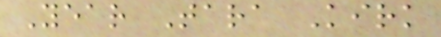Year Tara Kirk
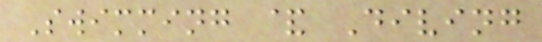Swimming & Diving
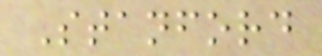Stanford
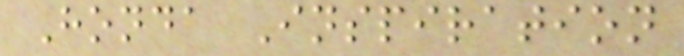Honda Inspiration
